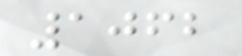1062
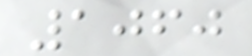1060
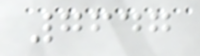7647
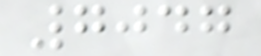7047
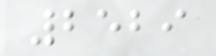2529
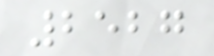2527
